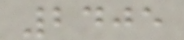2405
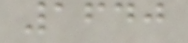1640
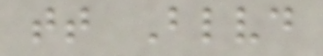tt Blvd
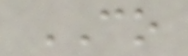CO
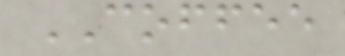COFFEE
